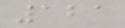121
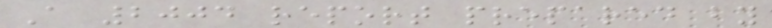A 2004 report prepared by
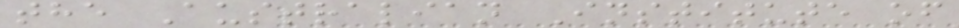the Australian Institute of
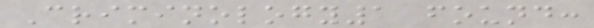Criminology1 found:
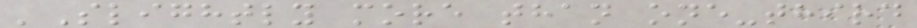'Slightly more than one-third
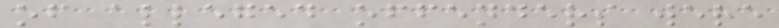of alleged offenders were
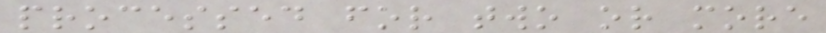processed for two or more
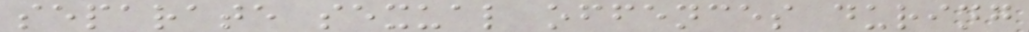separate sexual offences during
